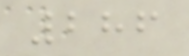286
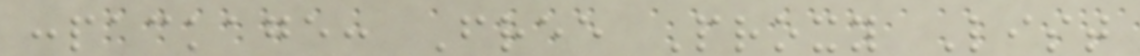:package: Free Proxy List
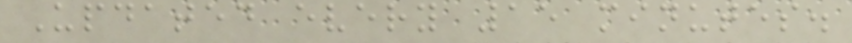Updated every 15 minutes.
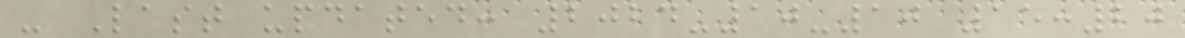- Last updated: 2024-10-10 15:20
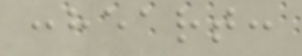:heart:
